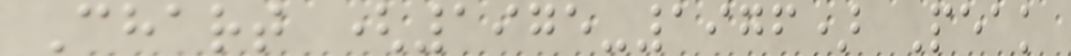Chart (1975-1976) Peak
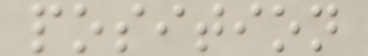position
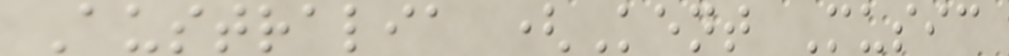Australia (Kent Music
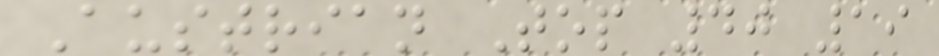Austrian Top 40 19
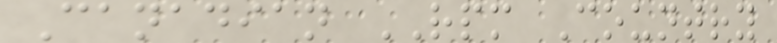Canadian RPM Country
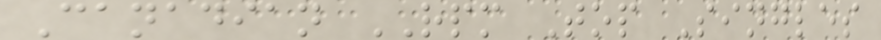Canadian RPM Top Singles
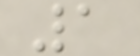1
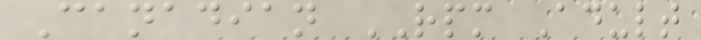Canadian RPM Adult
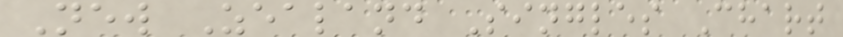New Zealand Singles Chart
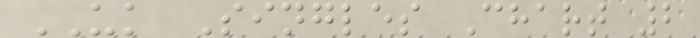UK Singles Chart 2
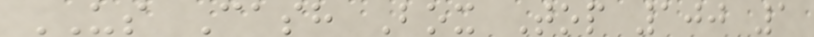US Cash Box Top 100 1
